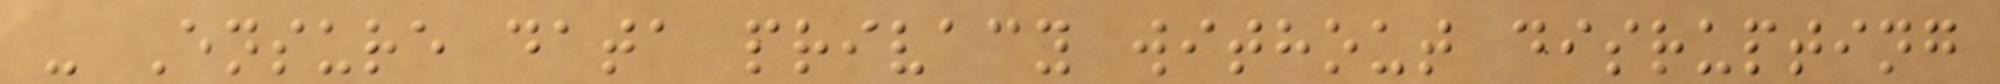- Ensure data privacy without disrupting
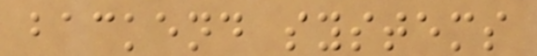backend systems
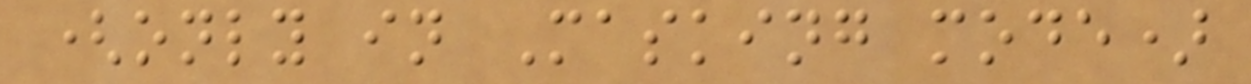(only in Masking mode)
